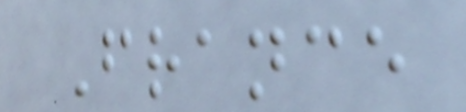France
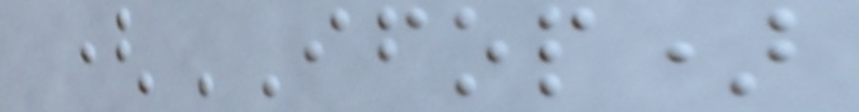(IFOP)
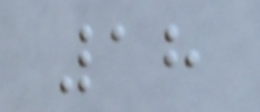18
